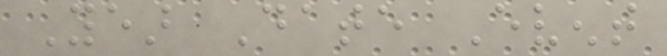Year Date Event
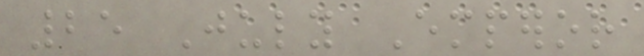25 July Emperor
